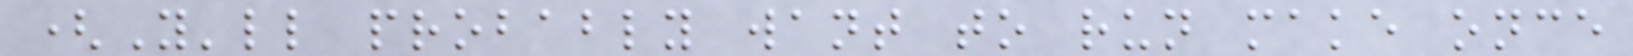(You'll probably want to run make once
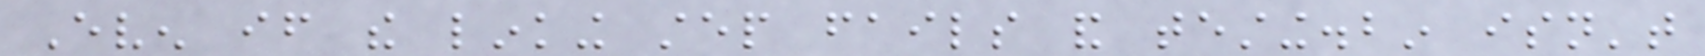Even if the linking step fails and testing.bin isn't
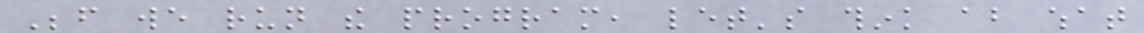Before we run the program, let's think about what
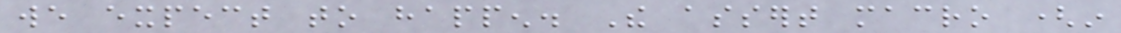we expect to happen. The assert macro (in
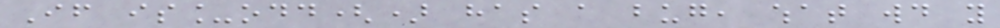If is_odd() has a bug, what would you
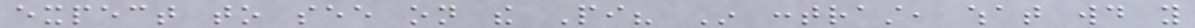expect to see on the Pi? In contrast, what would you
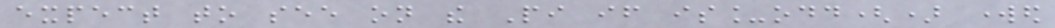expect to see on the Pi if is_odd() worked
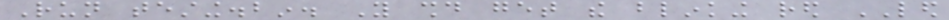Run testing.bin. You should get the blinking red LED
